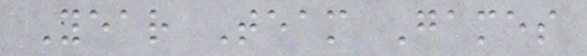Year Team Games
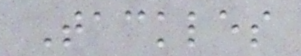Tackles
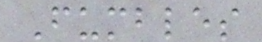Fumbles
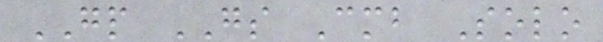GP GS Cmb Solo
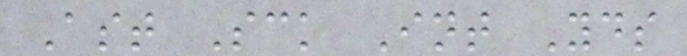Ast Sck Int Yds
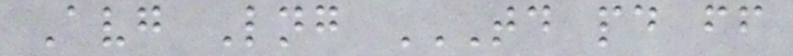Avg Lng TD PD FF
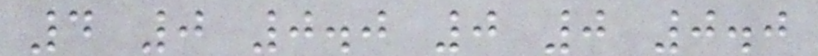4 0 0.0 0 0 0.0
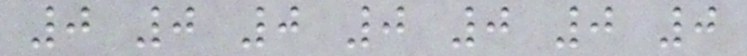0 0 0 0 0 0 0
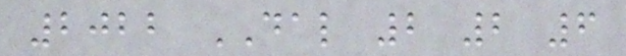2022 DAL 2 2 6
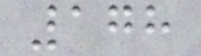178
